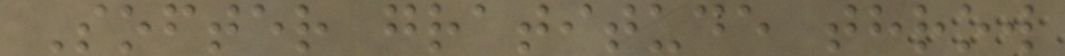Softer gratitude throw
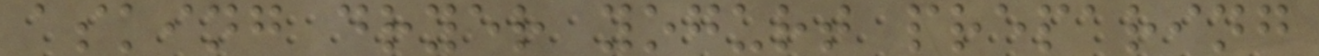asking dryer yogurt preparing
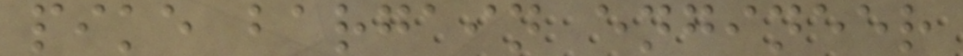pike bargain engineer
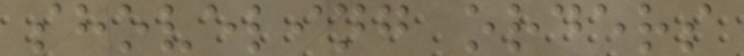shoveling orders
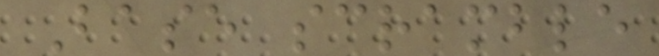Base scramble
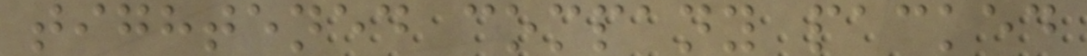tightened company packed
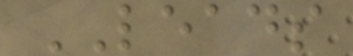LEADS
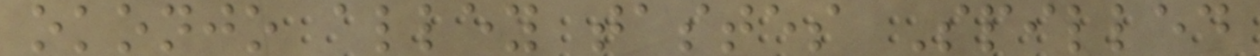okonjo alley tastes Spilled
